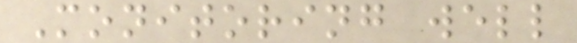Monitoring well
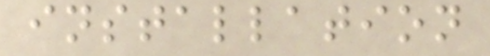installation
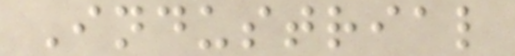Industrial
